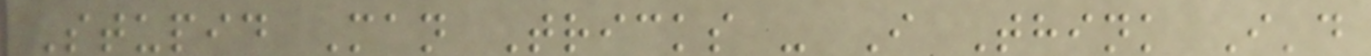Stupid Man Tricks - I Think I'd
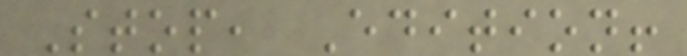Stop, Edition!
